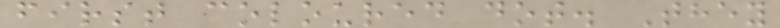first coloured dot. They
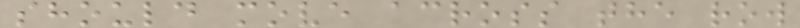should move across the row
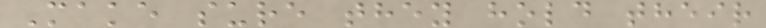Make sure they hold their
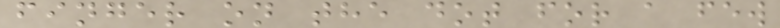finger on the dot for a few
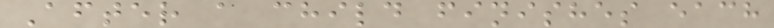After a child finishes each
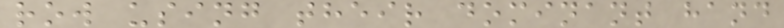row using their dominant hand
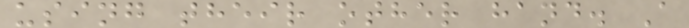using their other hand. A
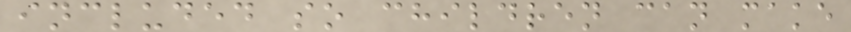included so children can make
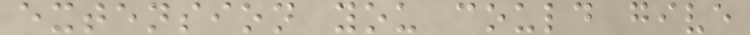extension you could give
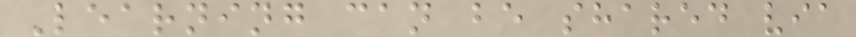Learning can be shared via
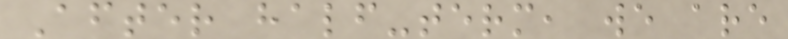After half-term, we are
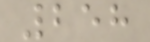258
